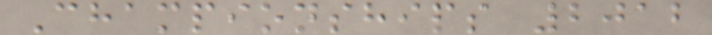Championships 2012
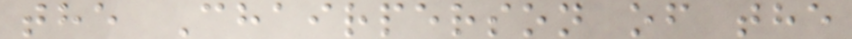the Chairperson of the
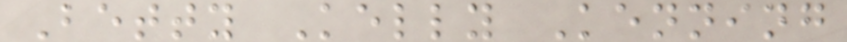Betty Kelly Kenning
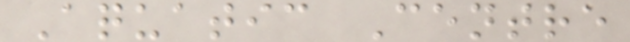Aquatic Centre
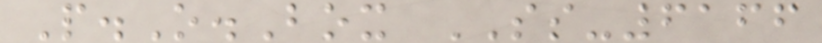P.O.Box SS-6166
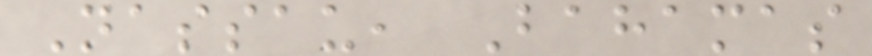Nassau, Bahamas
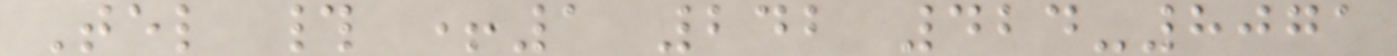Tel # +1 242 424-8071
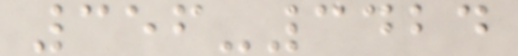356-3424
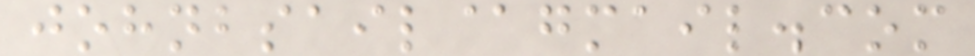johnbsail@gmail.com
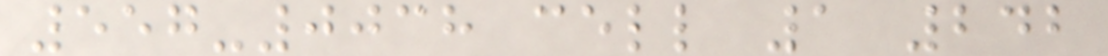557-0038 cell 1 242
